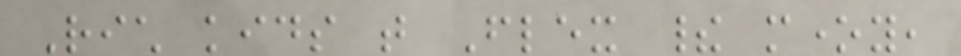Rich kids that Flex their money,
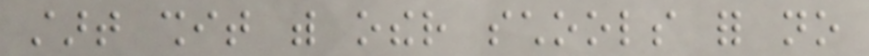start shit with other schools for no
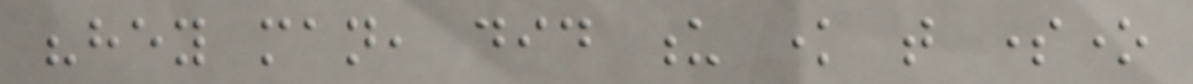"hey man, did u know that someone
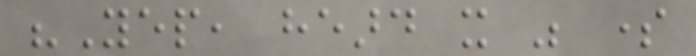"Yep, heard it was some
